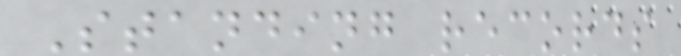Standing records
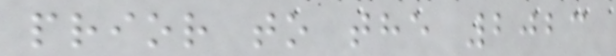prior to the 2023
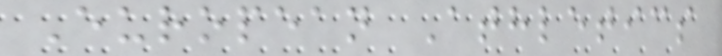European Athletics
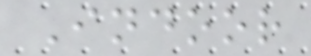Indoor
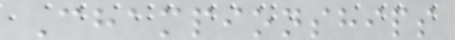Championships
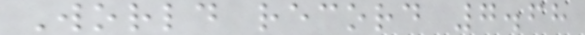World record 7.68
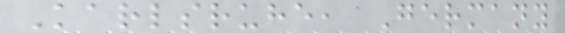Karlsruhe, Germany
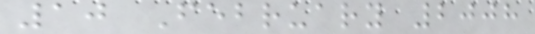10 February 2008
